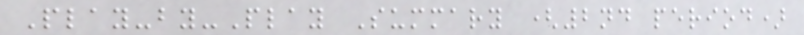Play-by-Play Summary (2nd period)
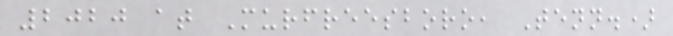2020 at Murfreesboro, Tenn.)
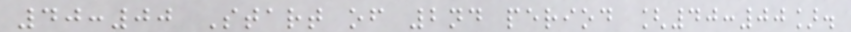40:00 Start of 2nd period [40:00].
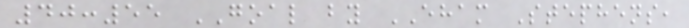40:55 GOAL by EHAM Stephens,
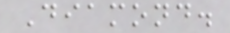Diamond.
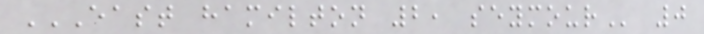EAST HAMILTON 2, SEYMOUR 0
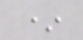*
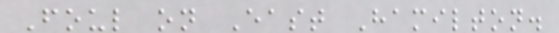Foul on East Hamilton.
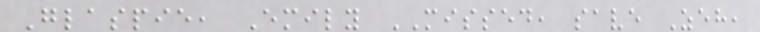Glaspie, Emily MISSED, save Zeh,
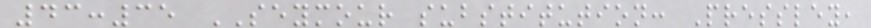43:35 SEYMOUR substitution: Pressley,
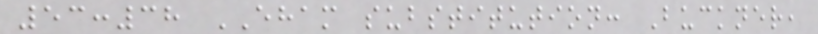53:38 EHAM substitution: Buckner,
